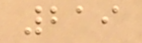219
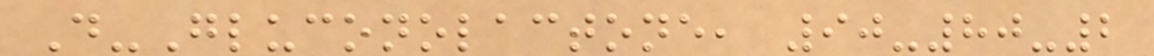D-Gluconolactone, 90-80-2
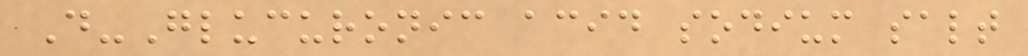D-Glucuronic acid sodium salt
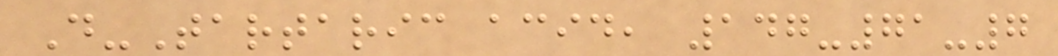D-Tartaric acid, 147-71-7
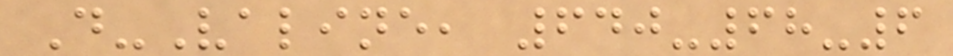D-Valine, 640-68-6
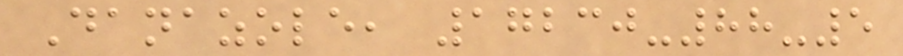Danazole, 17230-88-5
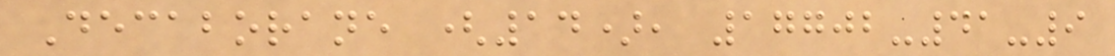Decaborane (14), 17702-41-9
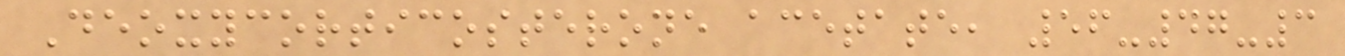Deoxycorticosterone acetate, 56-47-3
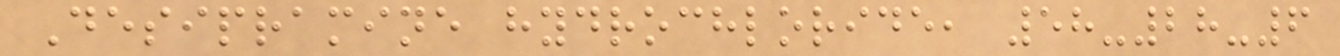Desipramine hydrochloride, 58-28-6
